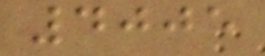4005
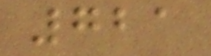721
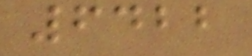6422
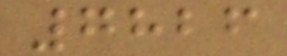7826
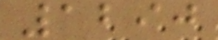1290
